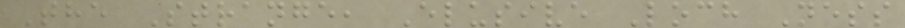The Strange, Elusive Loch Ness
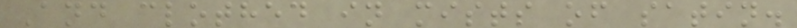And clothed in mists of satin.
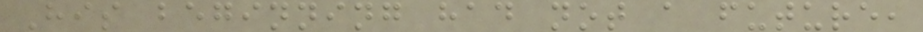His beginning had not a future,
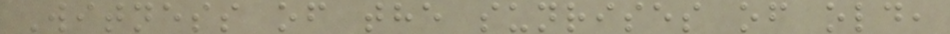Witness of the sunrises of old,
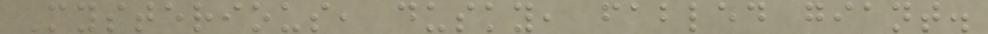Mysterious, dusky, fabled giant.
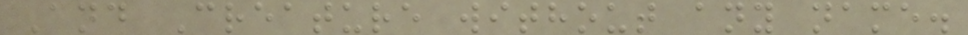And Creature without any name.
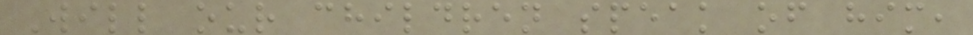Will our children speak of him,
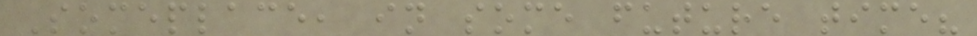Someplace, in some future time?
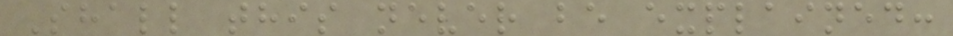Shall this never be explained:
